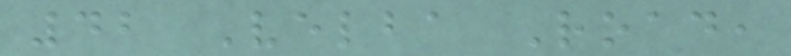42 Velba Road,
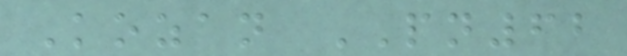Kozan PN62
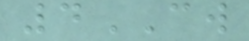4CW
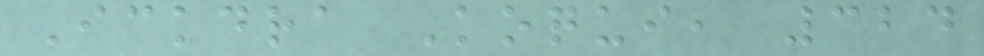Ickdra Koqui, 324
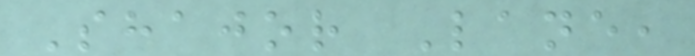Shajor Lane,
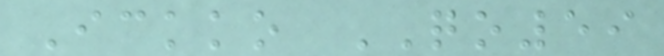Ickko QO59
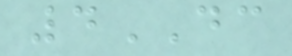4DC
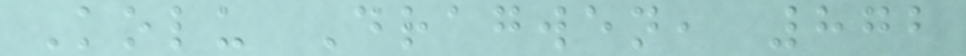Kolu Dragwen, 872
